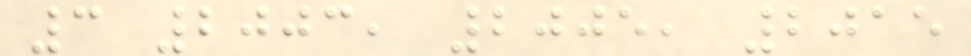3 2003, 2005, 2015
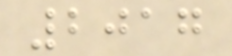2017
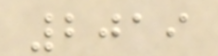2019
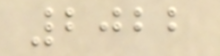2022
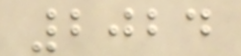2024
